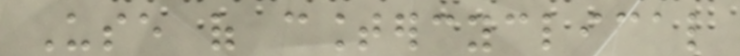Use of countercyclical
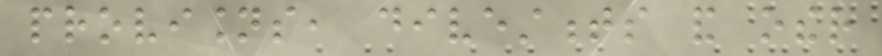provisions, divestments and other
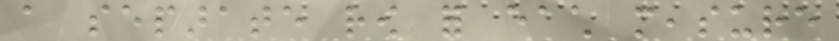a separate row for each measure
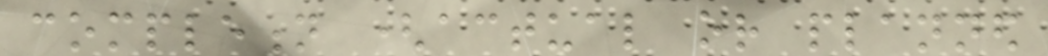completion (actual or planned
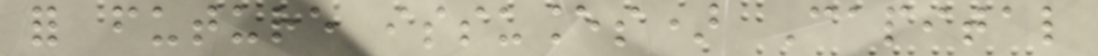for future issuances) Capital
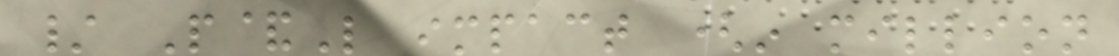/ P&L impact (in million
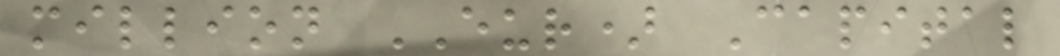million EUR) Capital
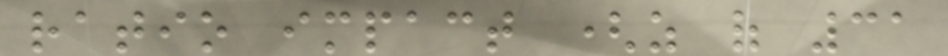ratio impact (as of 31
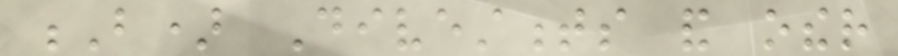B) Divestments and other
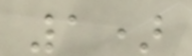1)
